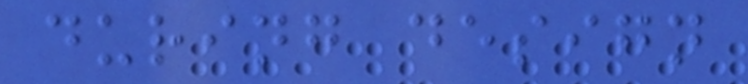during design
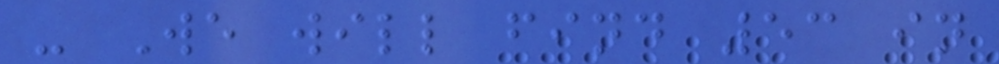- We will find 53 in
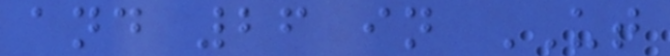and 26 in UT
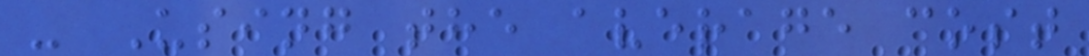- Using the average cost
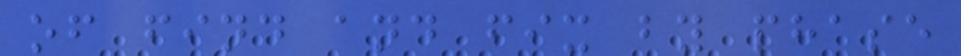of find and fix by phase
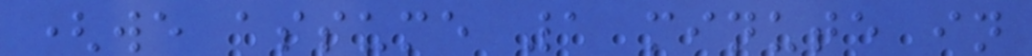(we assume 1 minute in
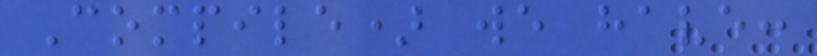Compile) we have:
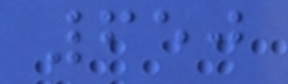650
